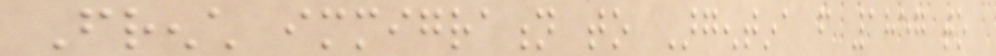French immigration to Argentina from 1857 to
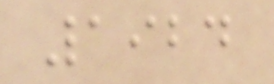1924
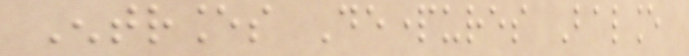Entrances Departures Balance
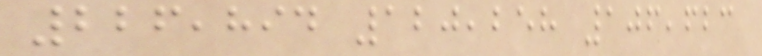226,894 120,258 106,623
